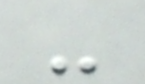-
